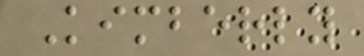Kimberly
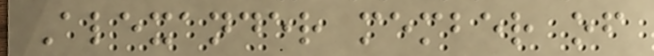Alexander member of
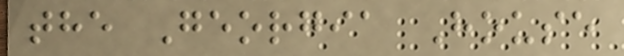the Georgia House
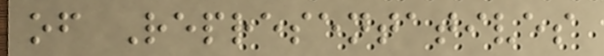of Representatives
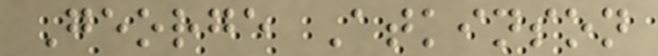George Atkinson
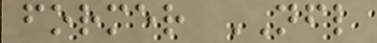former NFL
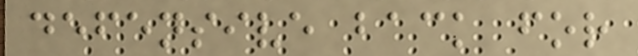defensive back for
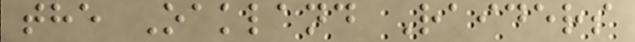the Oakland Raiders
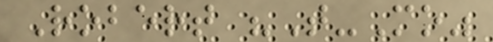Robert "T-Mo"
